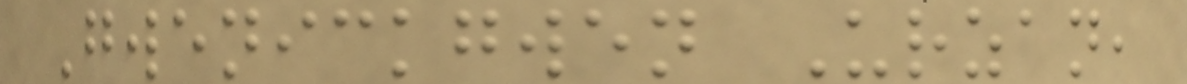Gwenickgwen Urzan,
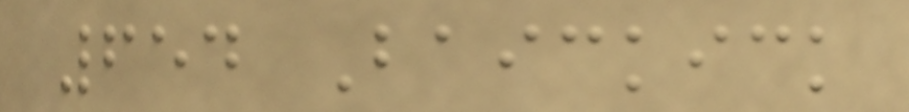654 Baickick
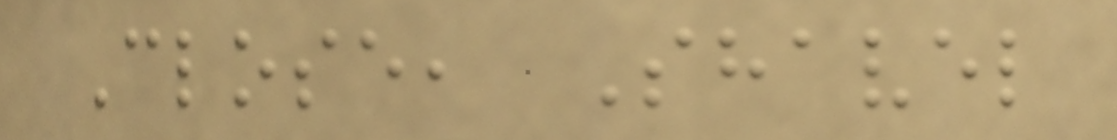Close, Shavel
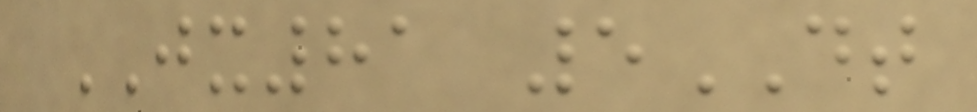JX81 5DT
